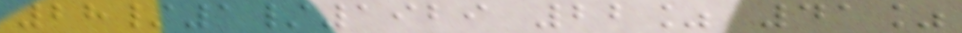28/1/1929 22% 41%
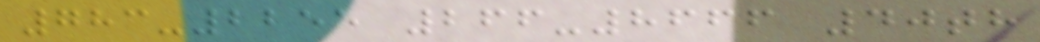783-2255 266-8666 40th
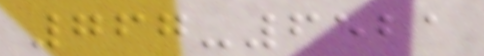767-6521
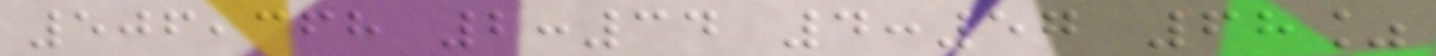506,368 2:34 4:57 68%
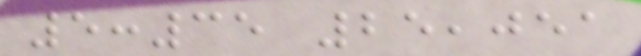5:35 25,051
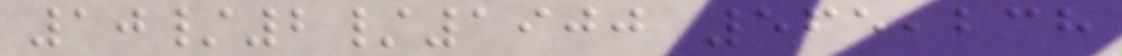10/2/1900 565,238
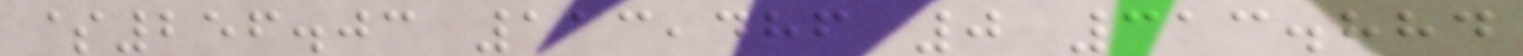$256.03 113,486 0 313.884
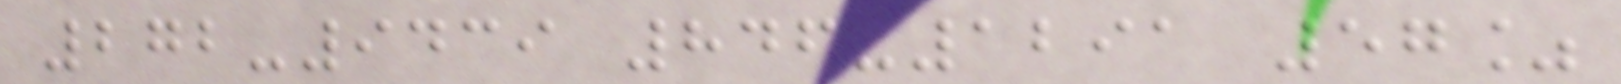272-9439 846-1291 57%
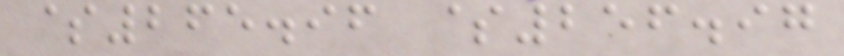$265.96 $256.97
